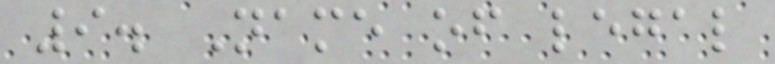9. Name of legal
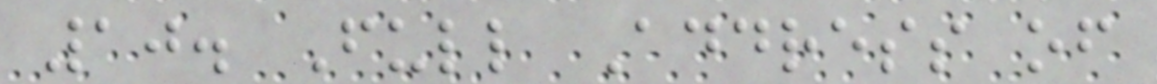10. Full Address of
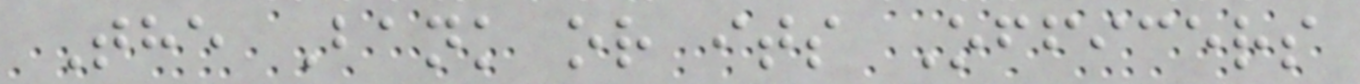The Bank or its Officers
